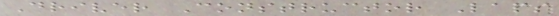Driver Constructor Laps
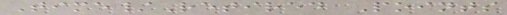Time/Retired Points
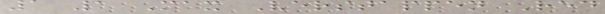1 1 Max Verstappen Red
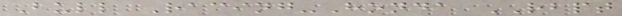Bull Racing-Honda RBPT
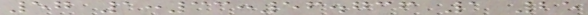57 1:33:56.736 1 25
